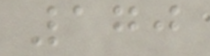170
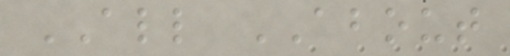ALL ABOUT
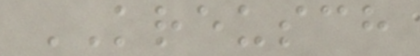KREUSCH
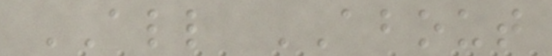ALL ABOUT
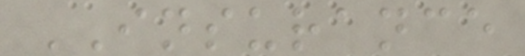INSURANCE
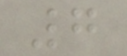7
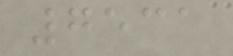7531
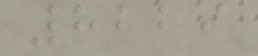8229
